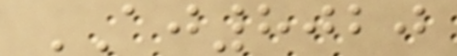AJ8020
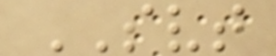SVT
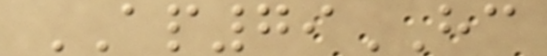AP79HC
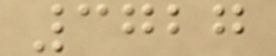3727
